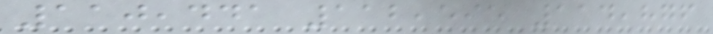110,441 112,595 114,876
